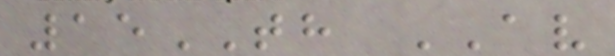15TH AV
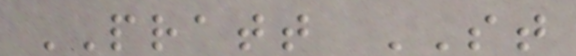PRATT ST
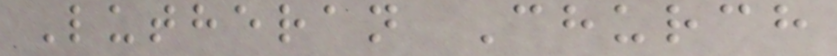Lutheran Church
